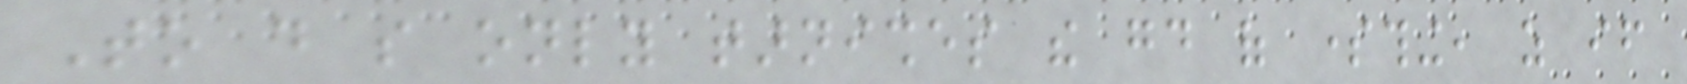To do so only tarnishes the good of something, as if
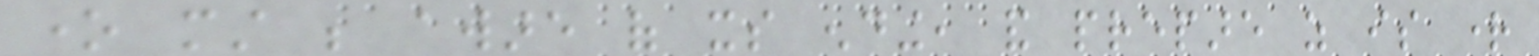one must be aware of its ending, and prepare as is right
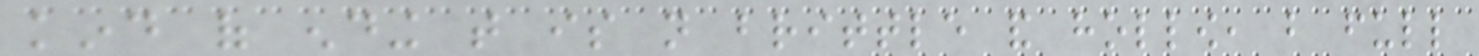kind of ending that is not brittle and hollow, but full
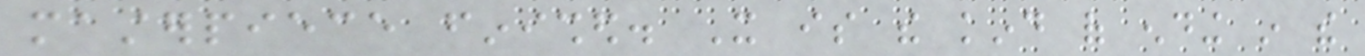masterpiece finished. It is the kind of ending in the
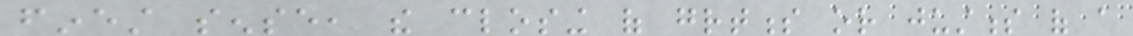finest sense, the closing of greatness or justness of a
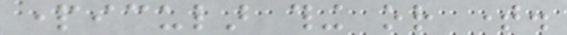particular thing or time.
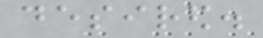desired.
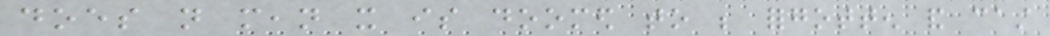does not mean it is doomed to be forgotten and cast
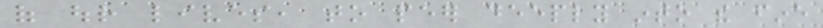of our lives, to peer deeply into the fine
